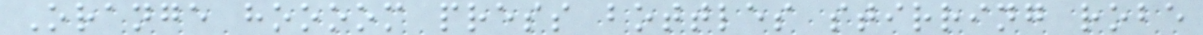Orange hoooom press bottles stirring robe
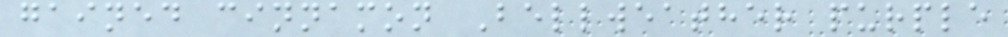gained cinnamon Bellweather purple
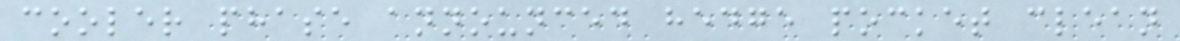cooler phase announced hedge pocket clean
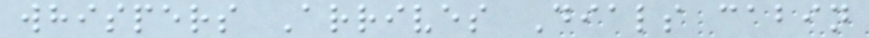whispers Arrives Dials cabin
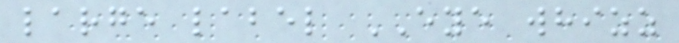large label EYE whizz
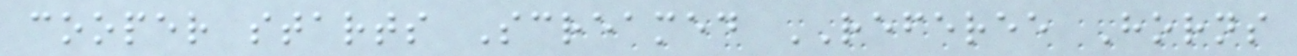cooper starts Screamed REFEREE Horns
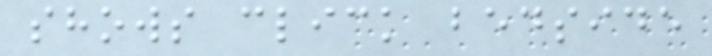shows click bedside
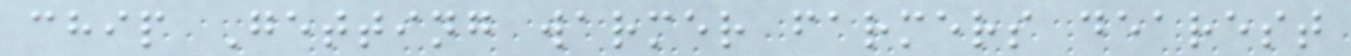chip Getting warmer farmers dearest
